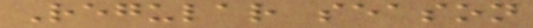Regular season
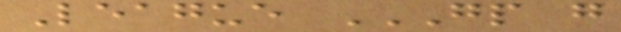League GP G
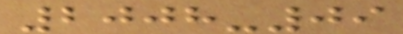2008-09
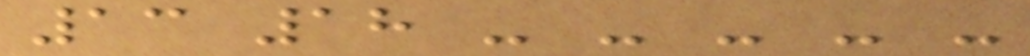13 18 - - - - -
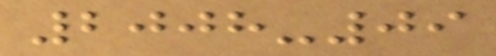2008-09
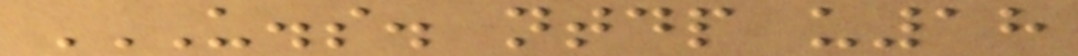U.S. NTDP U18
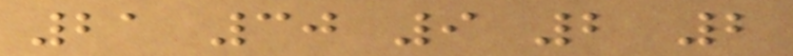21 30 9 2 2
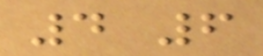4 6
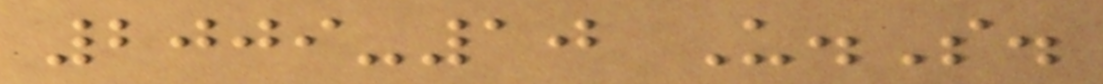2009-10 U.S.
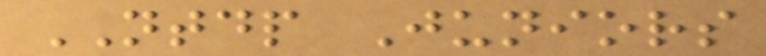NTDP Juniors
